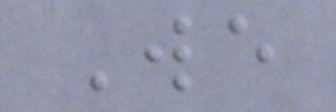We
